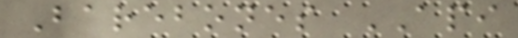Barebones API
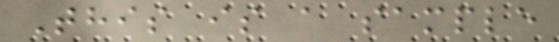This is a sample
